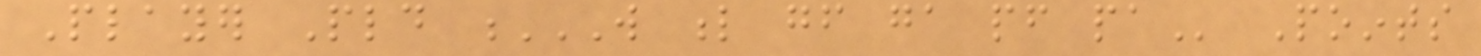Player Pld W L GF GA PF PA Points
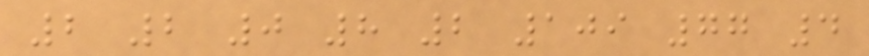2 2 0 8 2 109 77 4
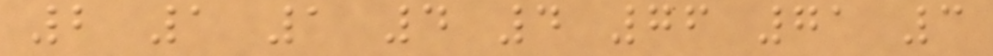2 1 1 4 4 76 71 3
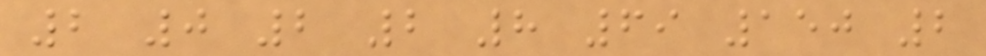2 0 2 2 8 69 150 2
